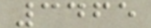3465
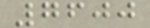7600
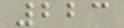223
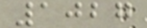1027
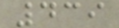439
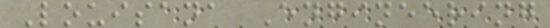Louisana Engineering
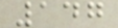147
